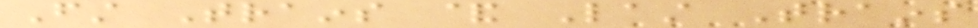First Trains & Last Trains
